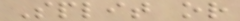Split or
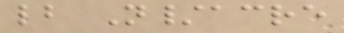lb N/acre
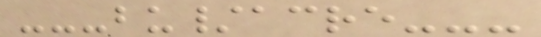---bu/acre---
